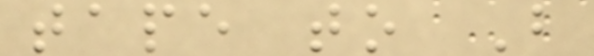tape to B
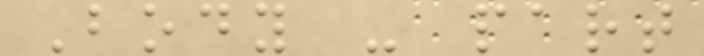Body - part
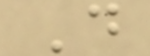D
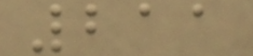211
